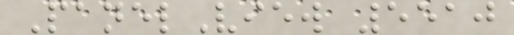PanelView 5510
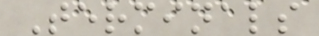Terminals
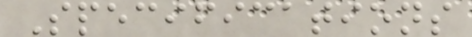Specifications
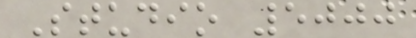Studio 5000
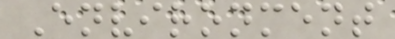Environment
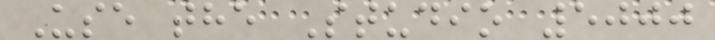Use the Studio 5000
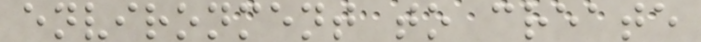environment to create
